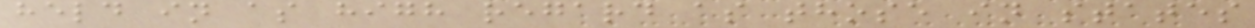held in as high regard as those in states
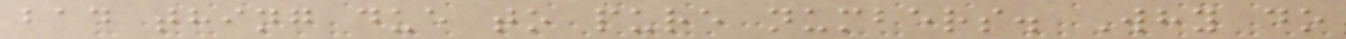bad thing due to pure numbers. Why do
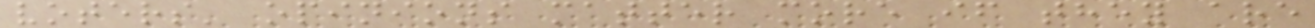voters' opinions matter more if they are
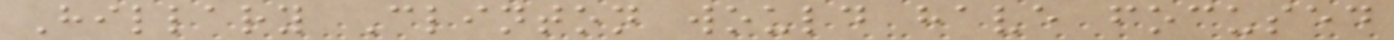Hillary Clinton would have focused
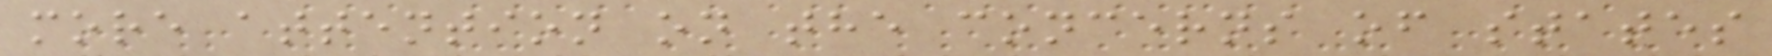more attention on the concerns of states
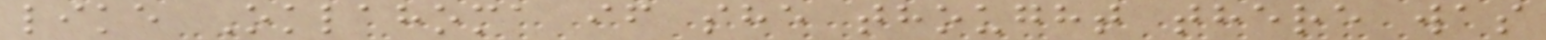like Oklahoma if she thought there was
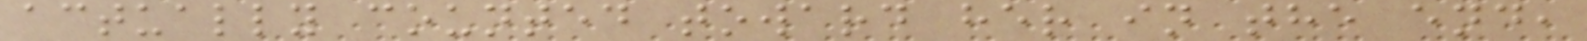actually counted toward her in the end,
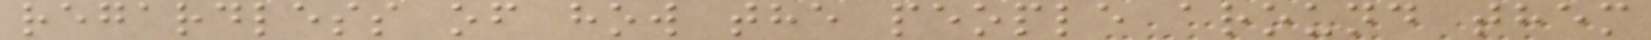regardless of how the people around them
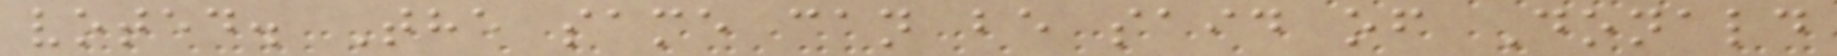voted. The same can be said of Donald
